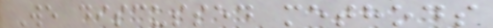We discussed methods
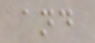and
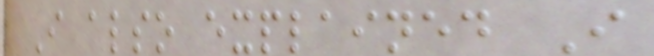I also explained I
